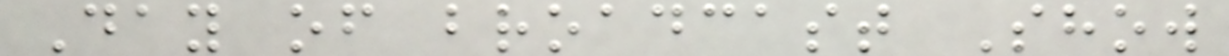Day of broadcast Show
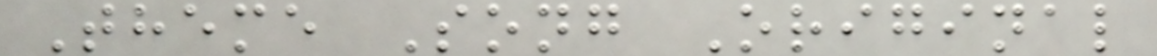Theme Song Original
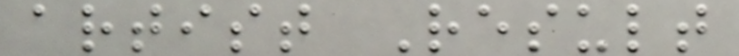artist Result
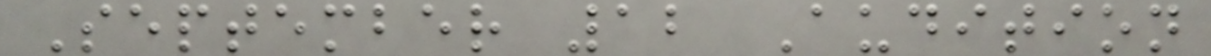September 12 Audition
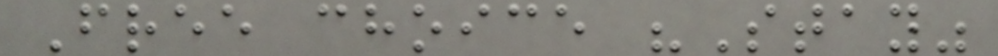Free choice "Stay"
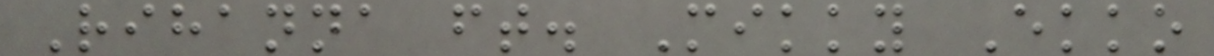Rihanna ft. Mikky Ekko
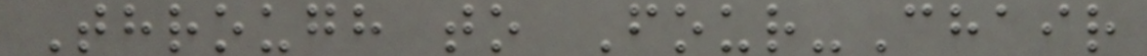Through to Four-Chair
